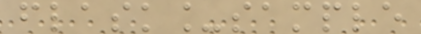flask_sample
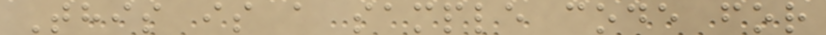This is a sample code for
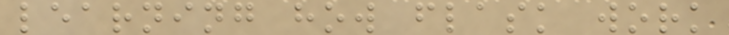learning how flask work
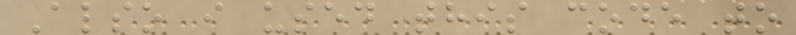Also i used this code to
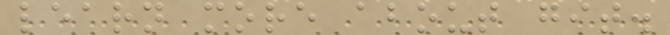learn more about git.
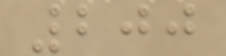200
